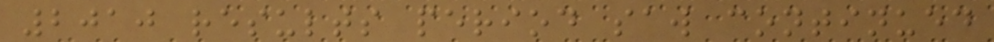2010 results period saw continued
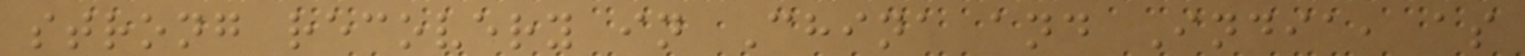strong recovery in China and India, as
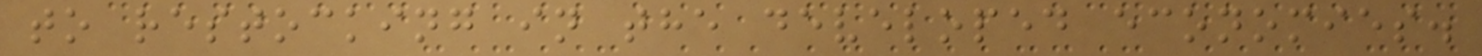to restocking in the developed economies.
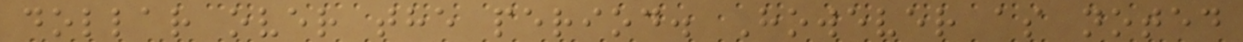dollar over the period. However as noted
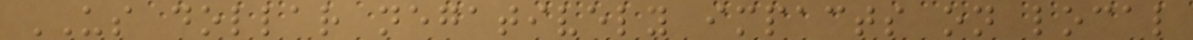US dollar negatively impacts on local
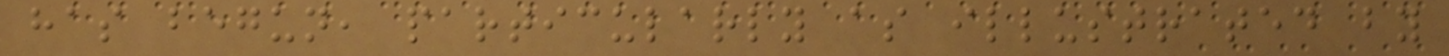has begun, particularly as illustrated by
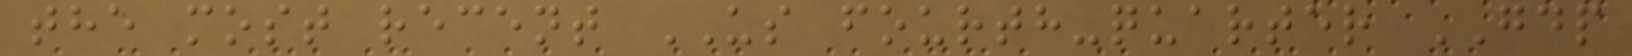the most recent US fourth-quarter GDP
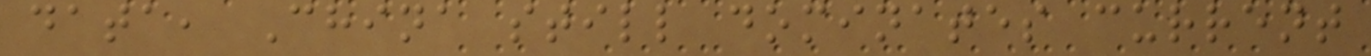data, China still dominates current
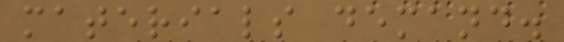materials demand.
